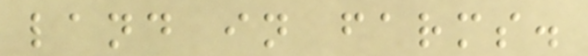land in farms.
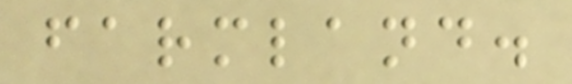farmland.
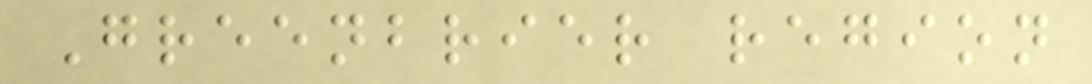Greenbrier region
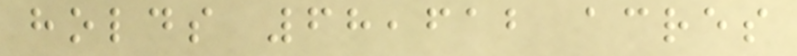holds 68,612 acres
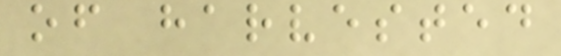of harvested
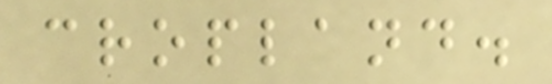cropland.
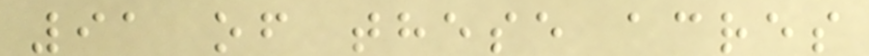91 of these acres
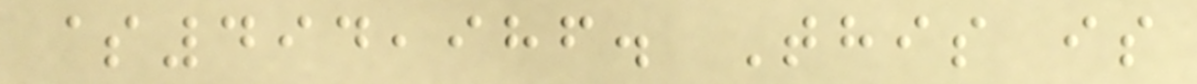$494,986. This is
